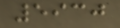5930
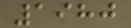1980
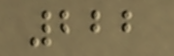222
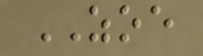ZOE
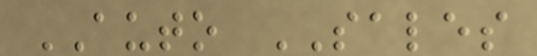AUTO SALES
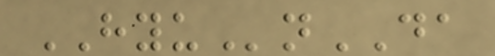HYUnDA
